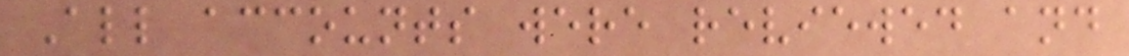All accounts were reviewed and
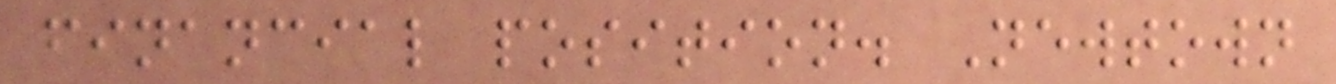financial position. Newtown
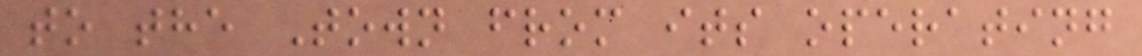to the Town from its operating
